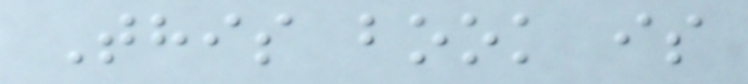This book is
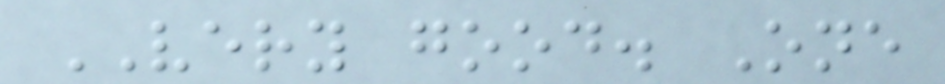VERY good. One
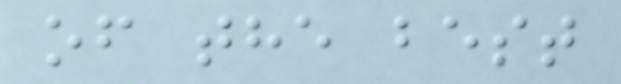of the best
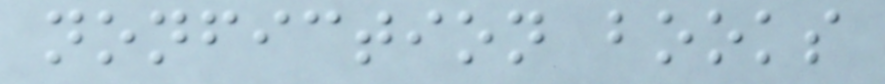nonfiction books
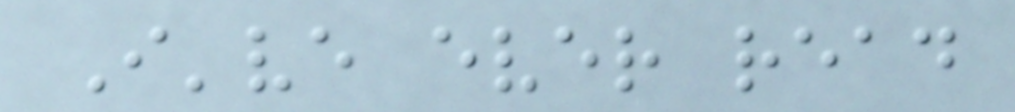I've ever read
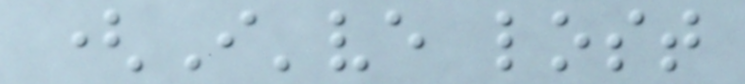(I've lost
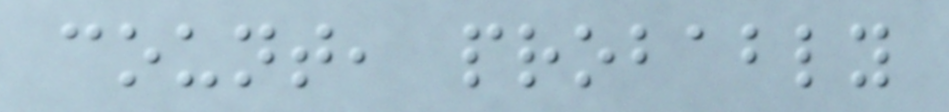count, probably
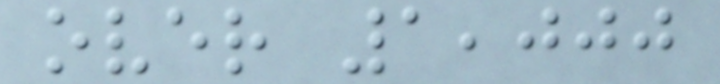over 1,000
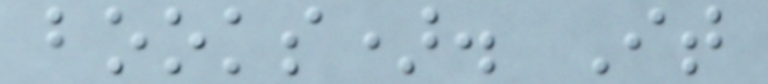books). It
